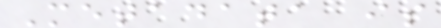Metadata is
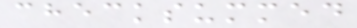checksummed
